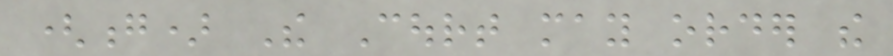(g) The Court may order the
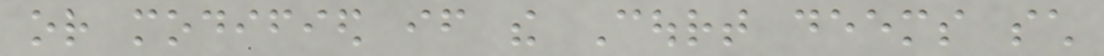or modified if the Court deems such
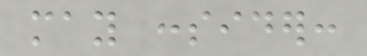may consider:
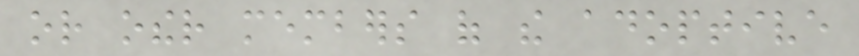or other members of the adoptive
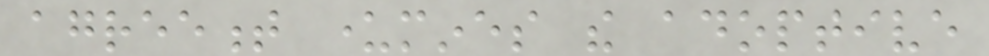agreement undermines the adoptive
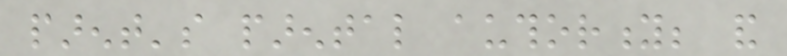parent's parental authority; and
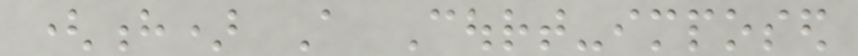(h) A Court-imposed
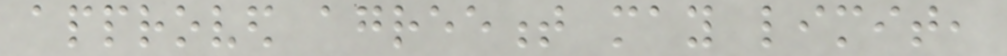approved agreement may limit,
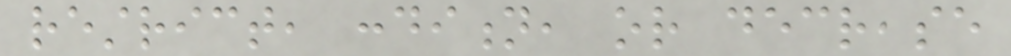restrict, condition, or decrease
